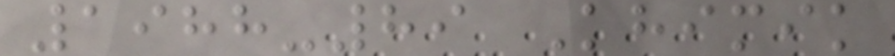1988-89 Khimik
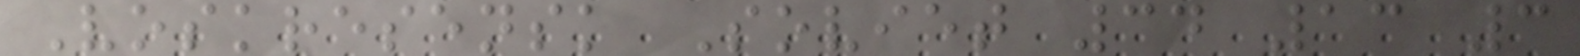Voskresensk Soviet 34 13 3
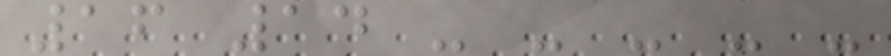16 14 - - - - -
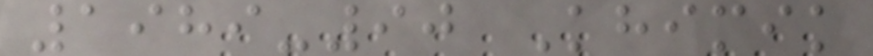1989-90 Khimik
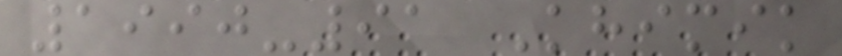1990-91 Khimik
